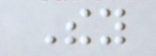They
